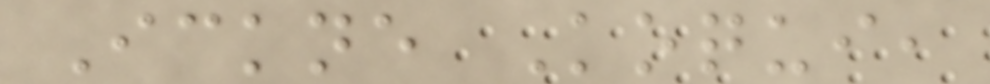Ickne Koqui,
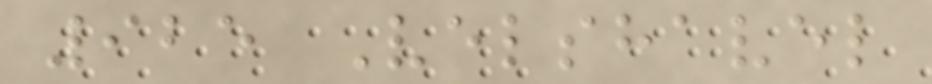925 Velshavel
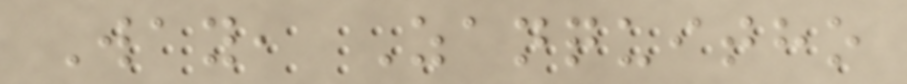Way, Zanquitho
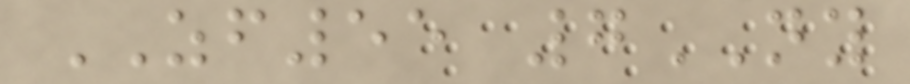ZF55 7NY
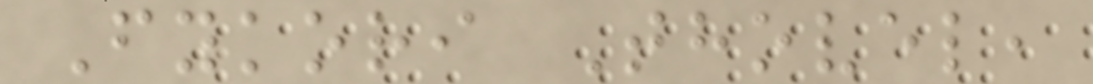Fykori Thovel,
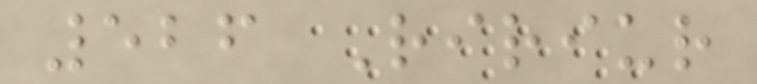526 Ririur
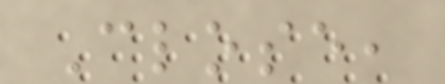Close,
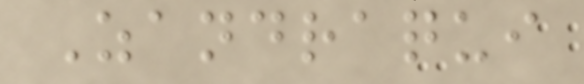Zandraqui
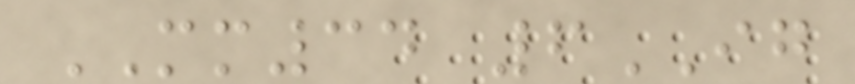MM34 6IG
